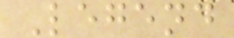Legend
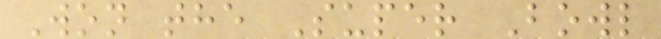Won the Super Bowl
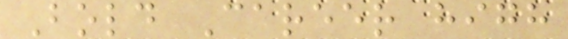Bold Career high
